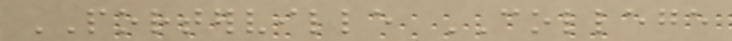PORTERVILLE COLLEGE
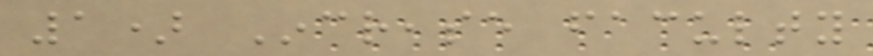1) Increase faculty
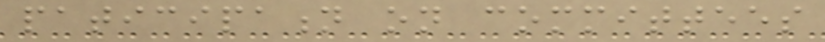paticipation on committees
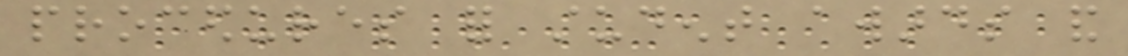procedures for student awards and
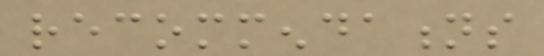recommendations
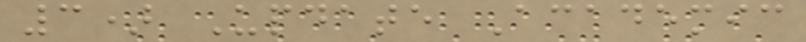3) Update Academic
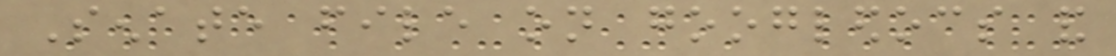Senate file on googledocs and
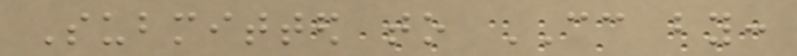Submitted to CC by:
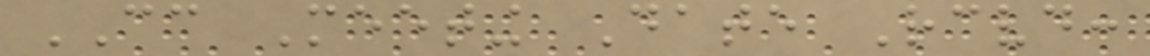CC Meeting Date Received:
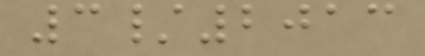3/2013
